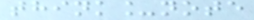think_note
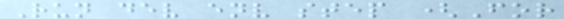Run dev env step (For
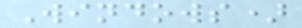Windows)
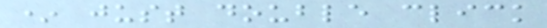* just double click
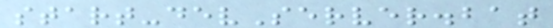start-devServer.bat
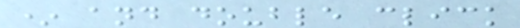* and double click
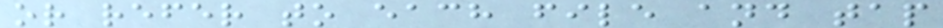or refer to each file and tap
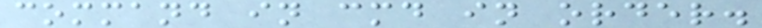command in cmd in order.
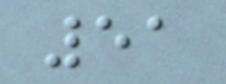51
